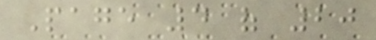Page 4 of 20
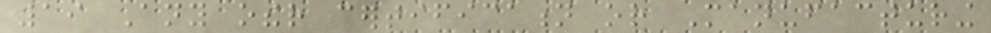19 Any other certification or Manufacturing
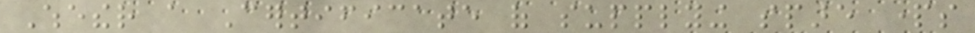Whether a Certificate of supplying spare parts
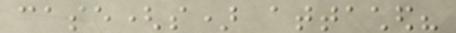case(s) attached?
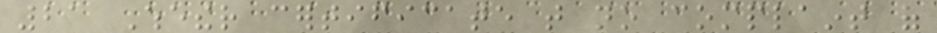21 Whether certificate that no complaint of
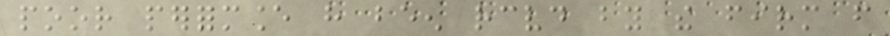poor performance have been received by the firm from
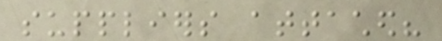suppliers attached?
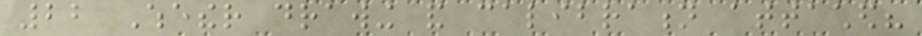22 Whether drawing and calibration attached?
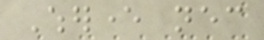Wherever necessary
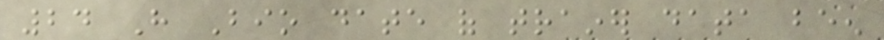24 Have Bio date of trainer data been
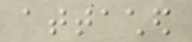attached
